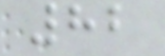82
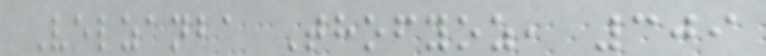Velzanba Thofyoz, 309
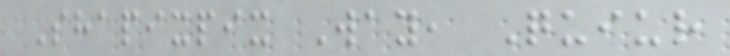Shapixpix Way, Quiur
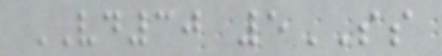VD30 5SS
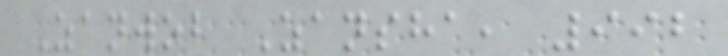Zanwob Zansha, 992
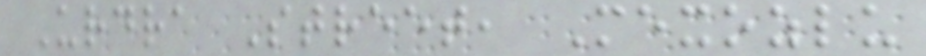Urdra Street, Mexozlu
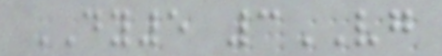DY5 3VG
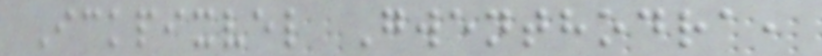Ickpixvel Gwenthodra,
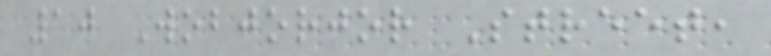10 Wobjorjor Street,
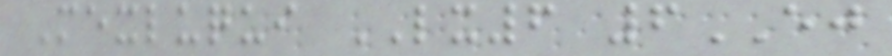Mexluqui LX6 6EJ
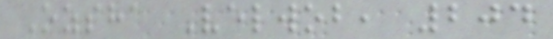Ozsha Velwob, 204
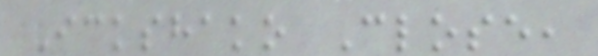Ickshako Close,
